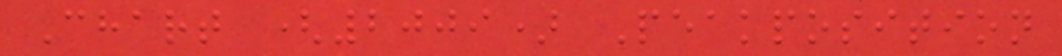Chart (2009) Peakposition
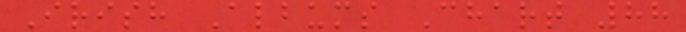Irish Albums Chart 88
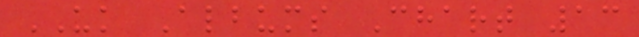UK Albums Chart 13
